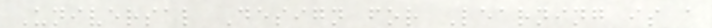Universal Design for Learning is a
